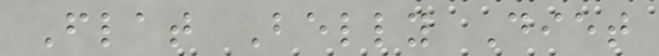Flat Belly Diet
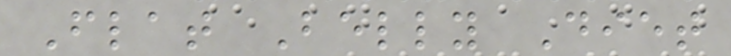Flat Belly Diet
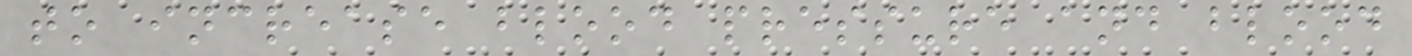to increase blood pressure and blood
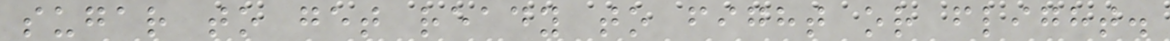sugar to get ready to fight or flight.
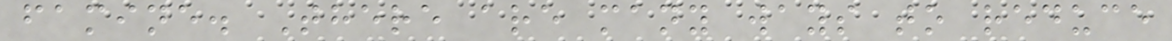famine. There are many ways to reduce
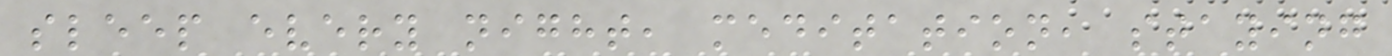sleep every night, meditation, staying
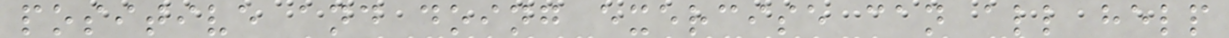positive and doing exercise can all help
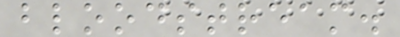bloodstream.
